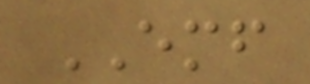EMF
